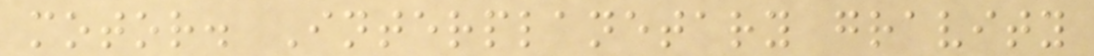motor. Interplanetary gravity
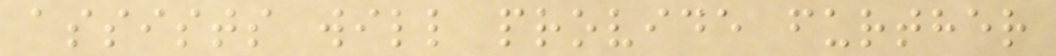assists will provide further
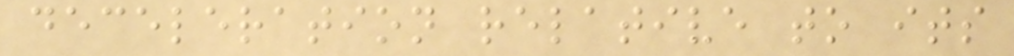deceleration relative to its
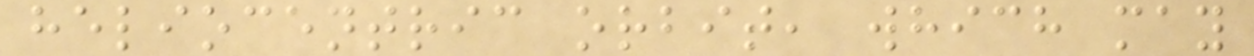heliocentric orbit, which may
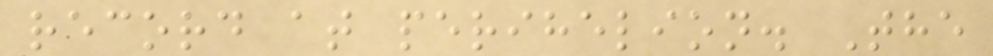record at perihelion. The
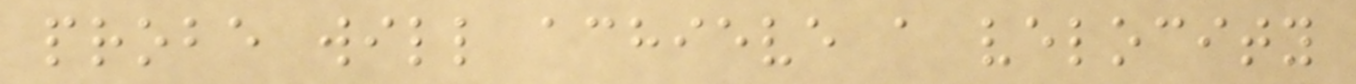probe will achieve a velocity
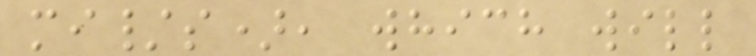mi/s), which will
